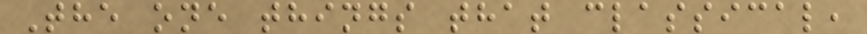The one things that classical,
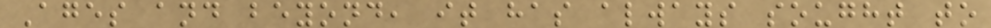Ages and beyond, it has always sought to
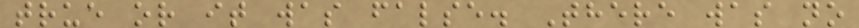true or it was false. There was no
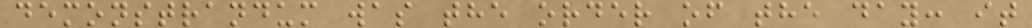demonstrandum was the order of the day: it
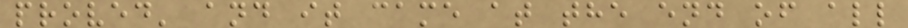proved' and it came at the end of all
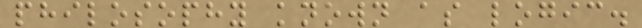philosophy known as logic.
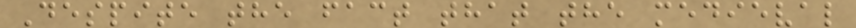Despite the fact that the medieval
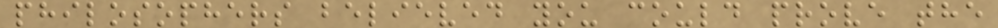philosophers believed you could prove the
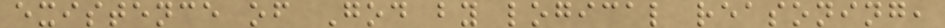existence of God by logical reasoning,
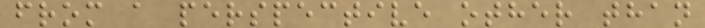from a perspective other than
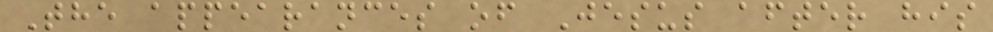The appearances of Jesus after his
